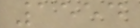1554
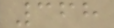368
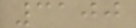3100
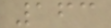163
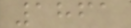1861
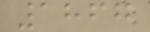1867
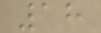18
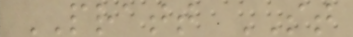PRATT ST
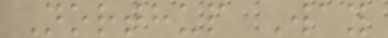Northup Way
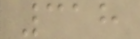318
